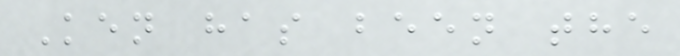Ken has been the
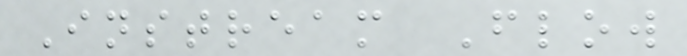Instream Flow
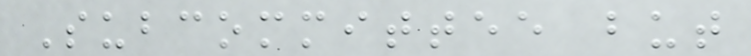Subcommittee but
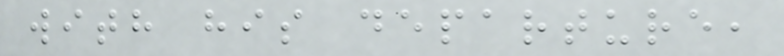with his departure,
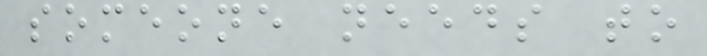someone needs to
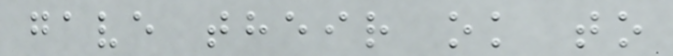gave their ok to
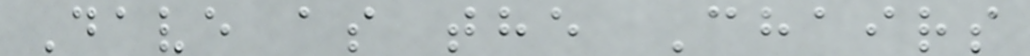Dave as the Chairs
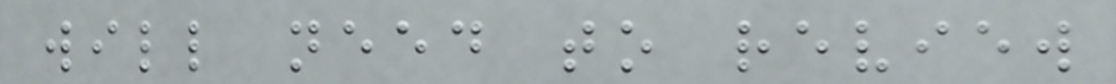will need to review
